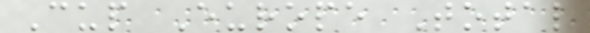Cup Europe Total
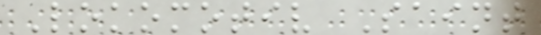Lokomotiv Saint
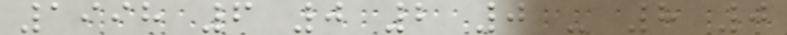1998 6 0 2 0 - 8 0
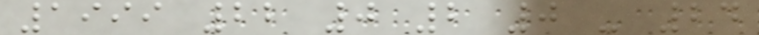1999 22 0 2 0 - 24
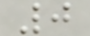0
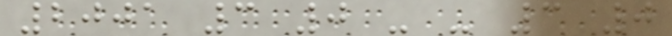2001 3 0 - - 3 0
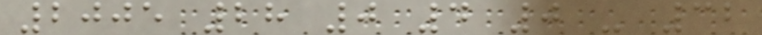2005 28 0 4 0 - 32
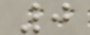0
